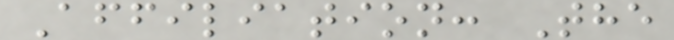Affiliation: The
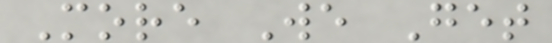More We Get
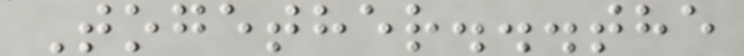Together...the
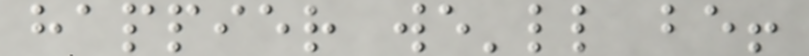happier we'll be!
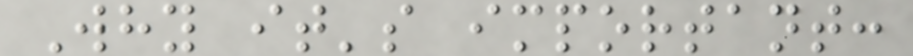Why it's important:
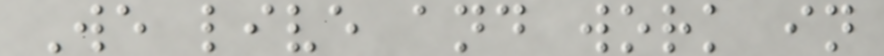We live and work in
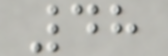48
